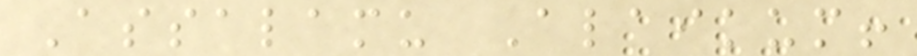Assalamu Alaikum!
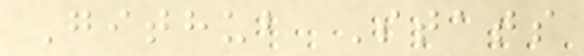Github Stats
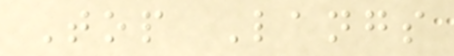Top Langs
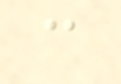c
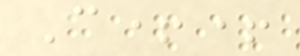C++
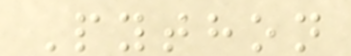Python
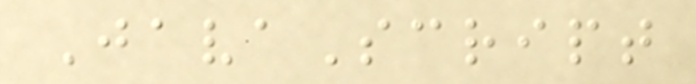JavaScript
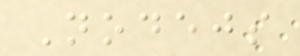Nodejs
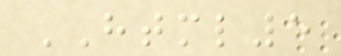HTML5
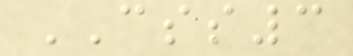CSS3
